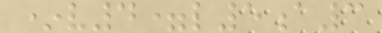*v4=l5a3
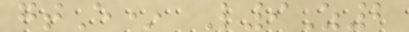gtE* L9Z2
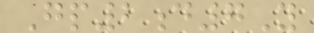Gp2d7Y
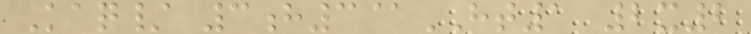Kaq/ 3h3@HT1 2x2
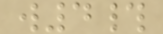w4#
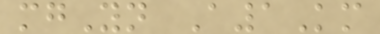mgYn A1Km
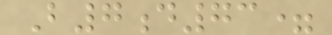B7d73=
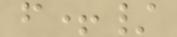f+/
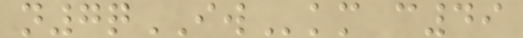n7qIWkm c49
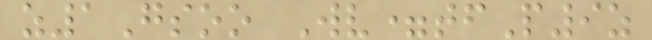z1Gsoo Wv=tfP9z
